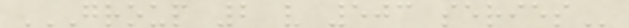GROUP 2 V 503 SERIES
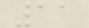11
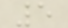5
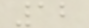12
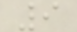9
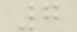7
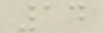14
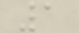1
